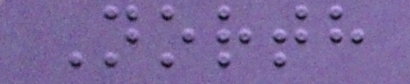North
